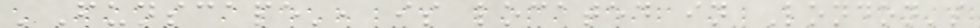'Funscape', is located in London's
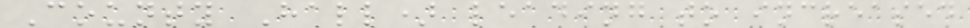County Hall) leading to increased
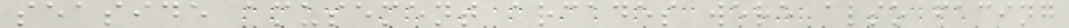seaside amusement arcades were also facing
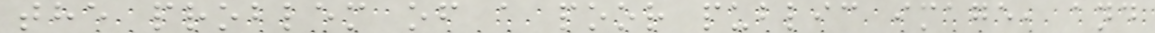the problem of a poor public image, and
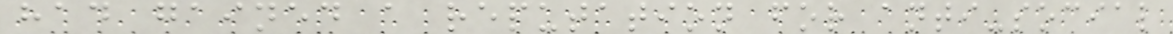had gained a reputation for anti-social
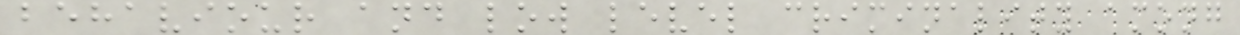behaviour and low level criminality among
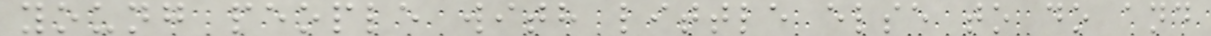young people with little else to do and
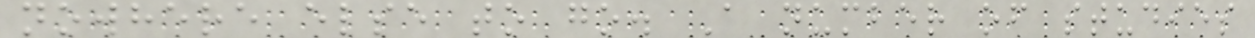nowhere else to go. A number of studies
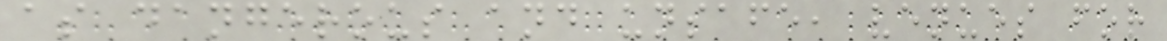as dangerous and unsafe, venues for
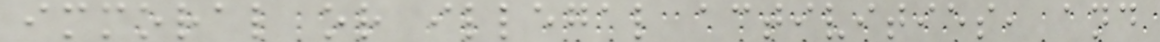immoral or illegal activities, and
